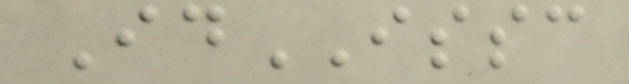IdISSC
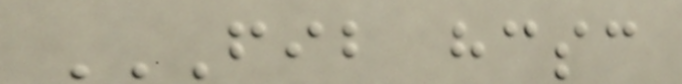FIB HCSC
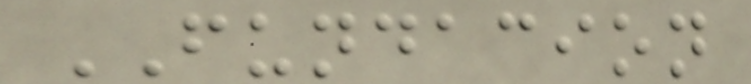FUNDACION
